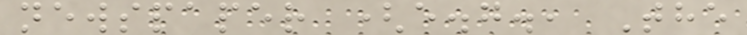newspaper (e.g., The
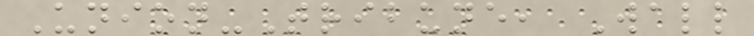Union-Tribune, Wall
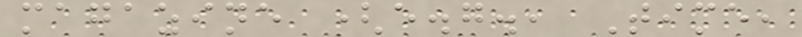magazine (e.g., Time,
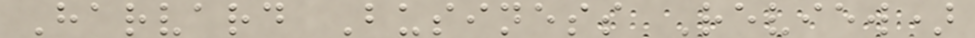Harvard Business Review)
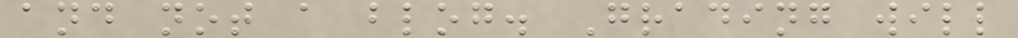and not a blog. Grading will
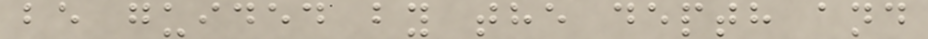be guided by the depth and
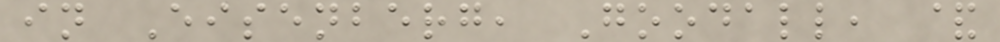in Eisenberg, Goodall, &
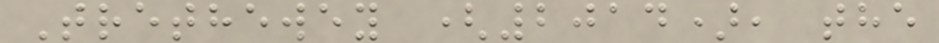Trethewey (2014), the
